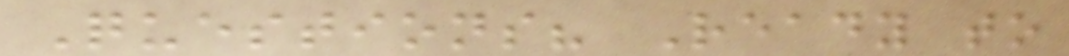Questions? Ready to
